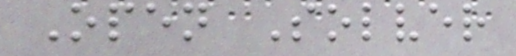Open Solver
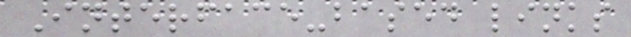Interface-based links
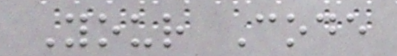Your Code
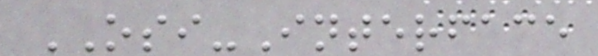OSI-Interface
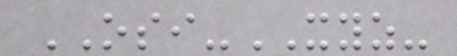OSI-XYZ-
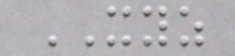XYZ
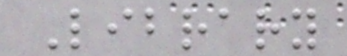Library
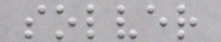solver
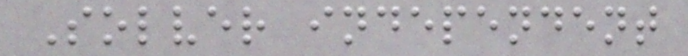Solver independent
